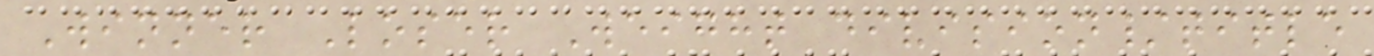Winner Loser Weight division/title
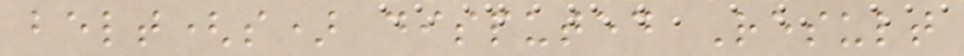belt(s) disputed Result
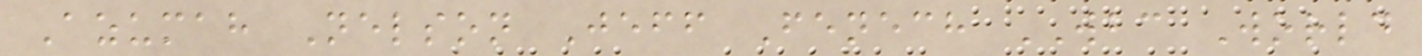Azumah Nelson Jeff Fenech WBC World
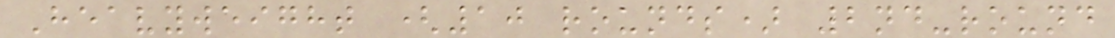Heavyweight (10 rounds) 2nd-round
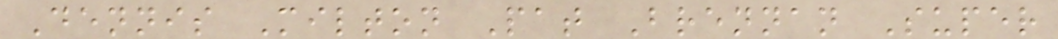Dennis Milton Pat Brennan Super
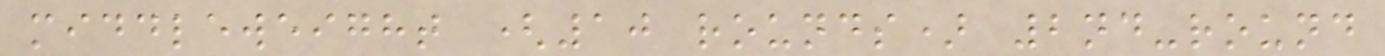middleweight (10 rounds) 2nd-round
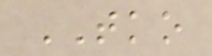TKO
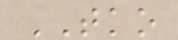TKO
